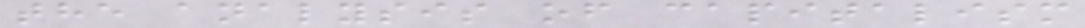the analysis of capitalism
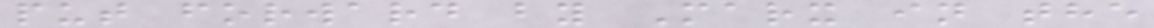put forward by Marx in the
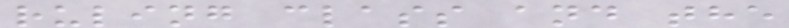ruling class and the
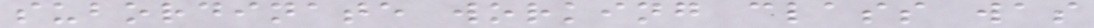subordinate working class was
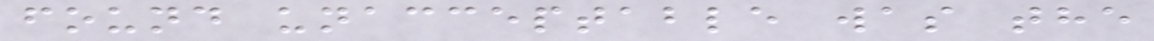found unacceptable was the
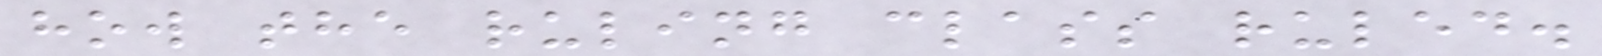how the ruling class ruled.
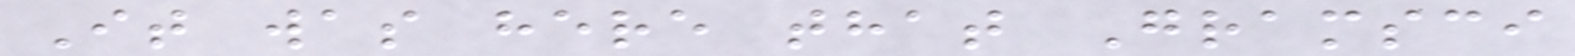It was here that Gramsci
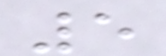5
